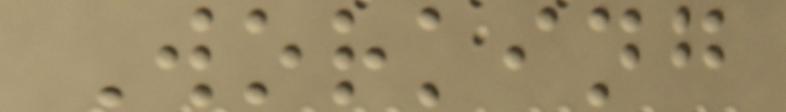Working
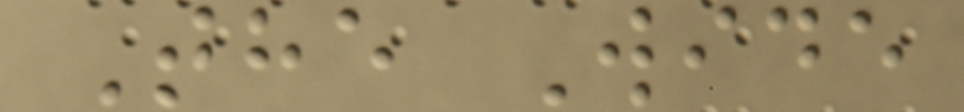The Wide
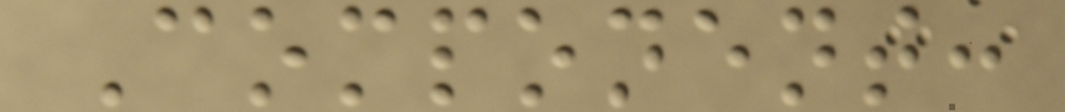Component:
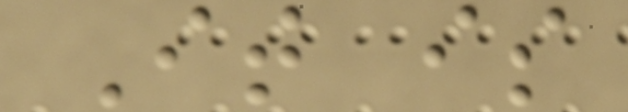It is
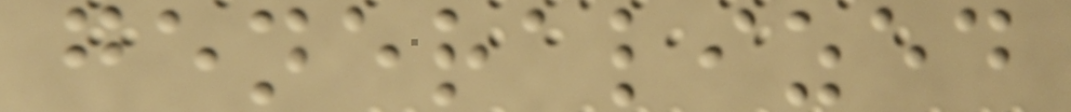generalized
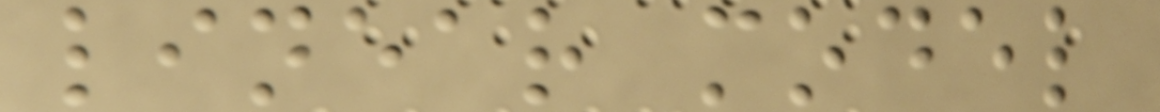linear model
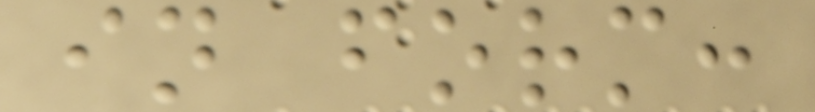in form:
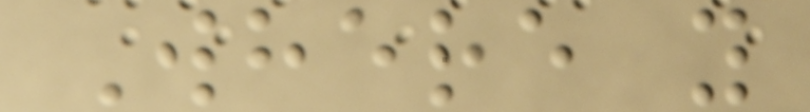Where y
